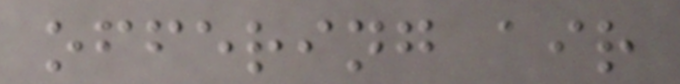offering air
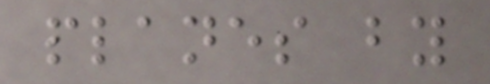planes by
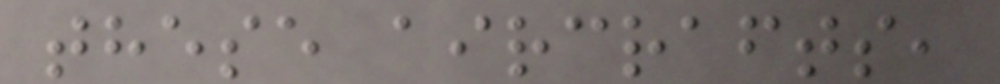these aircrafts,
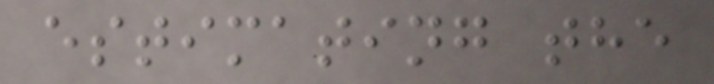estimating the
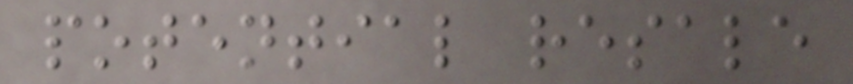potential resale
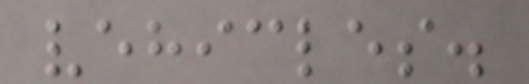vehicles.
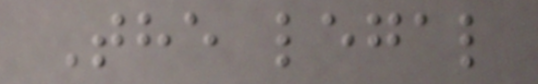The legal
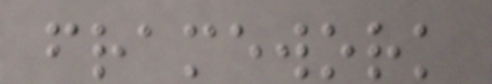framework
